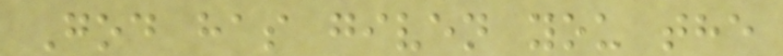God has given you the
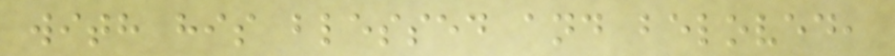with his blessed and beloved,
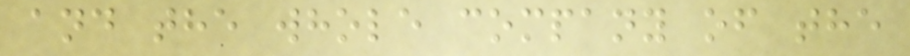and the whole company of the
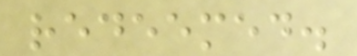redeemed.
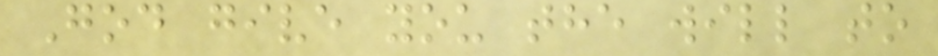God give you the will to
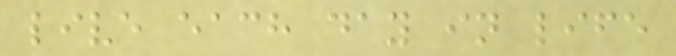live each day in life
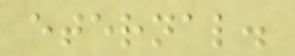eternal.
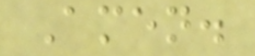Amen.
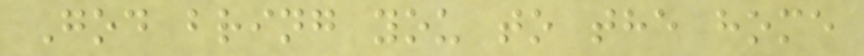God bring you to the home
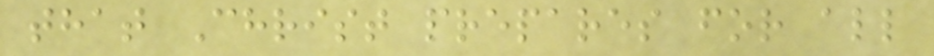that Christ prepares for all
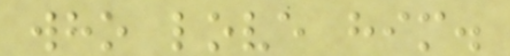who love him.
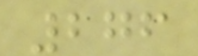276
